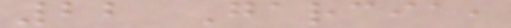22 Garcia,
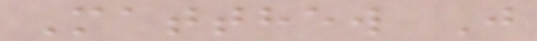Matthew J
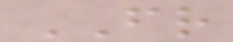FR
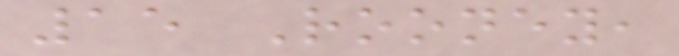15 Rooney,
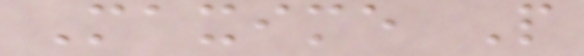Maxime P
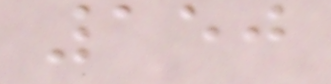150
